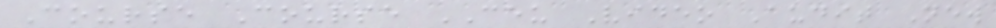Course Course CEU Video Audit New
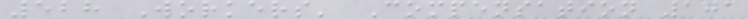528 Workers' Compensation 101
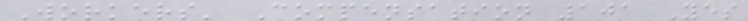Workers' Compensation 101 Yes
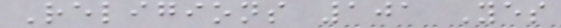Religions 101 Yes
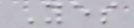Yes
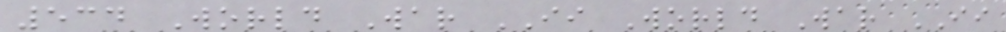534 World War II World War II
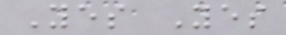Yes Yes
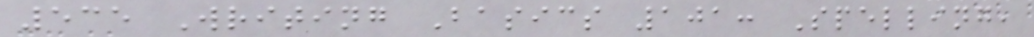535 Writing Basics 101: Spelling,
